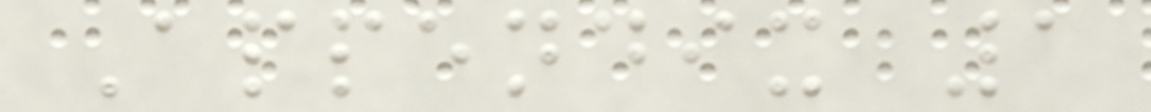Appendix 1
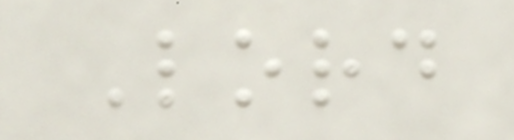Lord
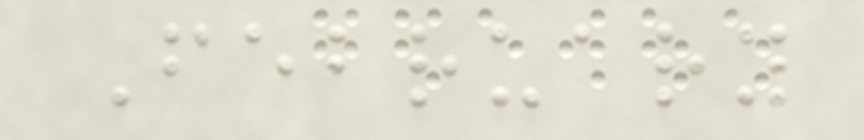February
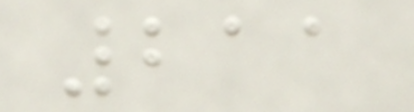211
